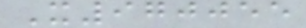X970055
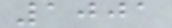1001
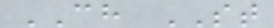CH ST
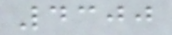4300
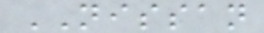NISSAN
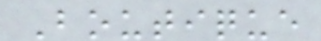Boutique
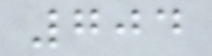704
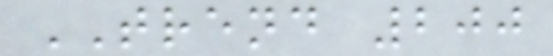TREND 200
